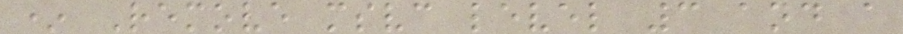* Remove msvc level 3 and a
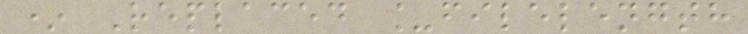* Replaced _filelength
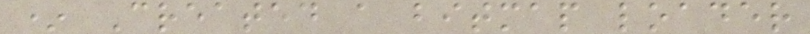* Created a bitmap loader
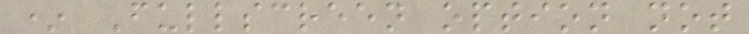* Fullscreen option not
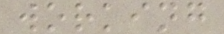working
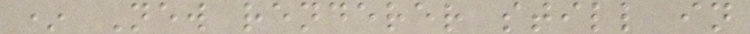* New renderer still in
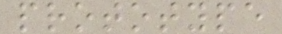prototype
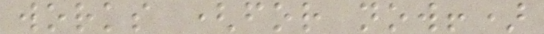works (for now!)
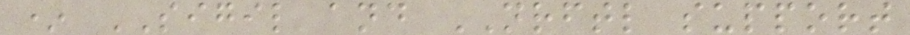* SIGIL and NRFTL support
